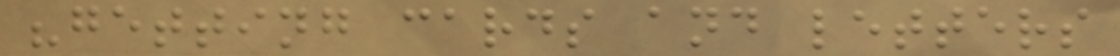"getting cards and letters
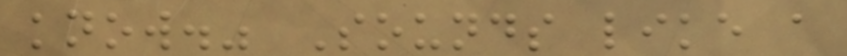know." Sounds like a
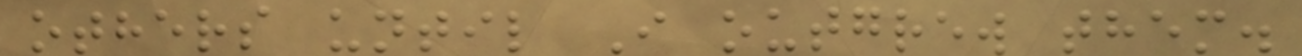others until I outgrew them.
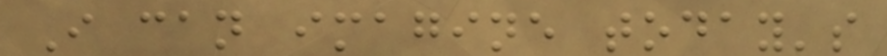I can imagine today's
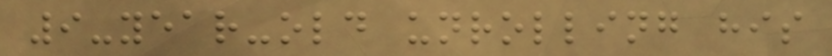9-year-old unrolling his
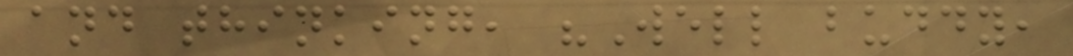and thinking, "Well buddy,
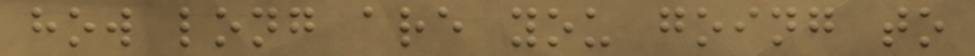how long are you going to
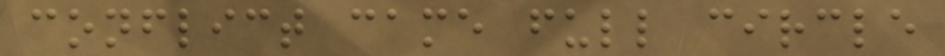conflict came full circle
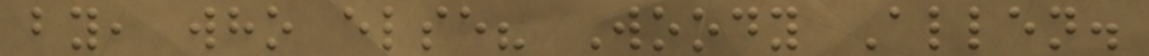by, who else? Woody Allen.
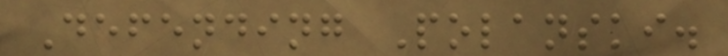Defending Polanski.
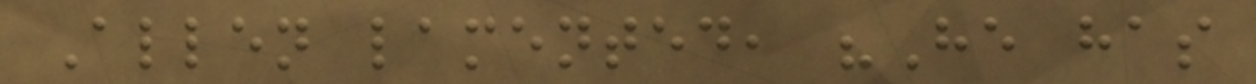Allen lamented, "He has
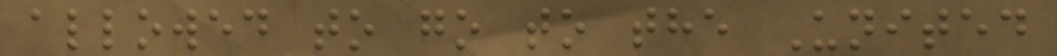allowed to go to the United
